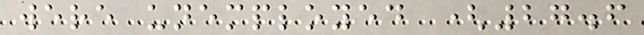were unemployed (27.6
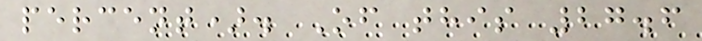percent). Of this 27.6
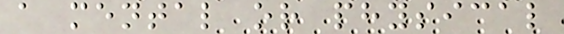a mental or physical
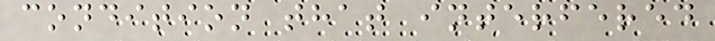condition that interfered
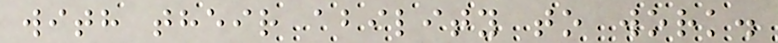with their ability to work.
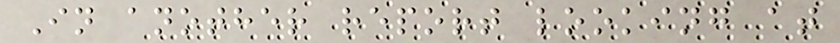In another report looking at
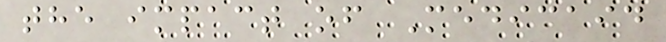the impact of Medicaid
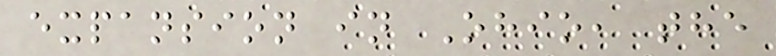expansion in Ohio, the
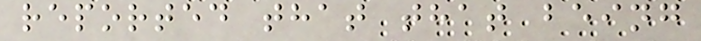reported that that being
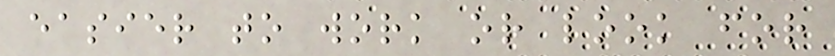easier to work or look for
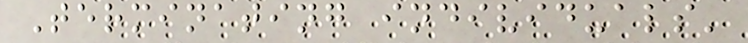Terminating individuals'
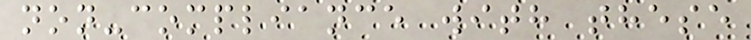non-compliance with these
